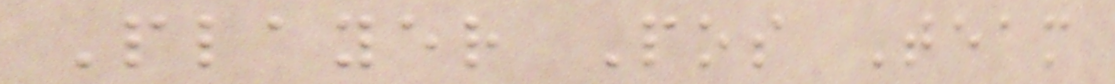Player Pos Team
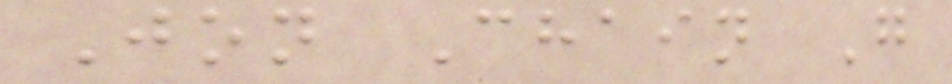Jon Chain G
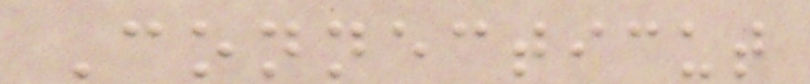Connecticut
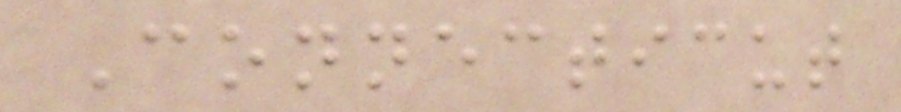Connecticut
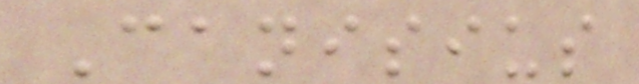Canisius
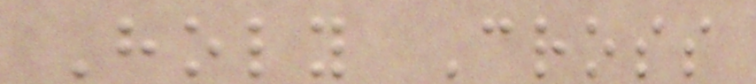Holy Cross
